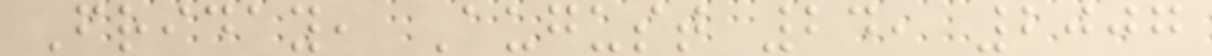Friday, August 24, 2007
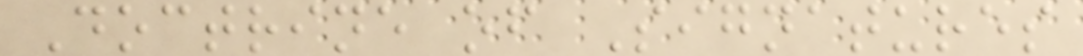Doctrine of Signatures
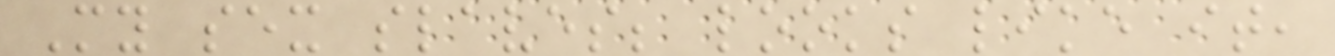My sex slaves; looks like it,
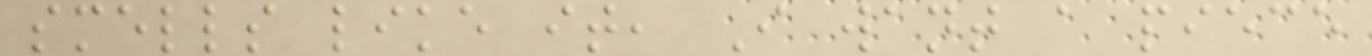smells like it, I want a piece
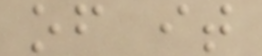of it
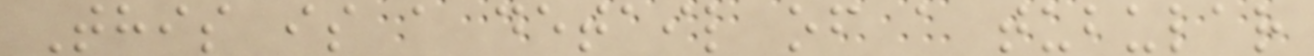This is a detail of a tubular
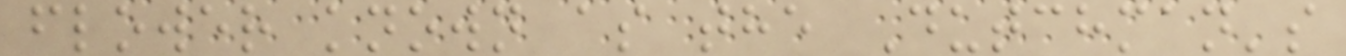flower known as the Dutchman's
